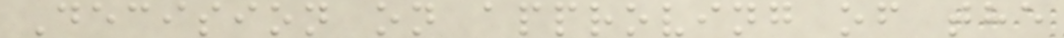Decision on approving of the
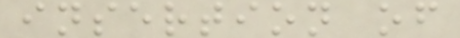insertion of
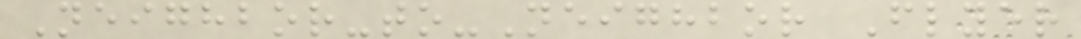Neighbor-to-Neighbor Flyer
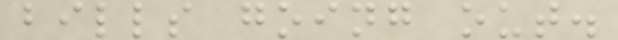bills going out.
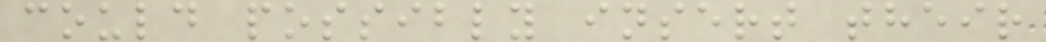could possibly insert their
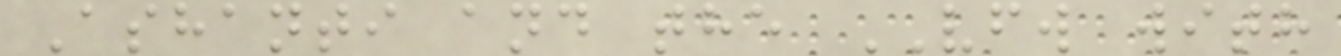Ashanti and the VFW with
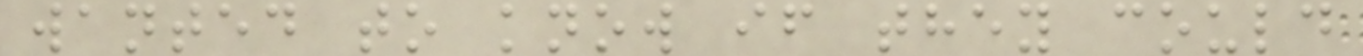wanted to know if they could
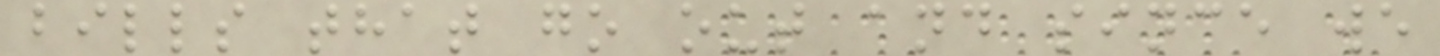bills that go out and since we
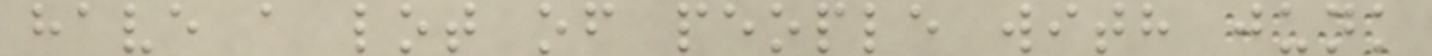have a lot of people with junk
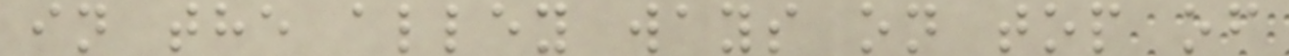in the alley ways on top of
